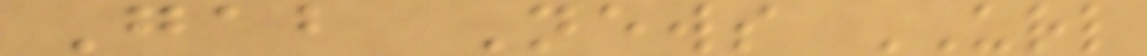Gab News URL
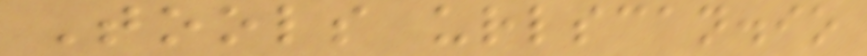Tools urlscan.io
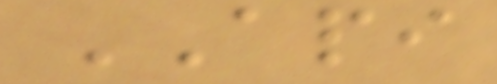API
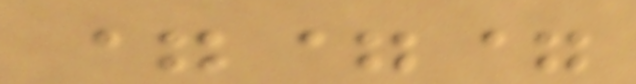===
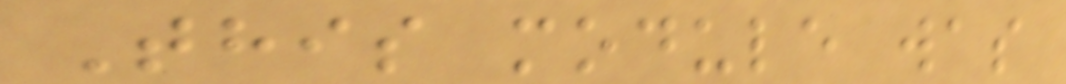This module was
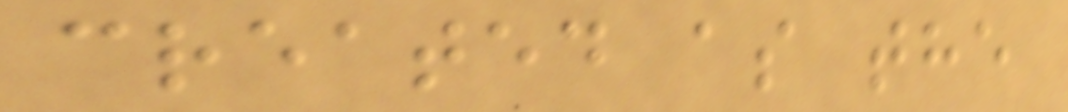created as the
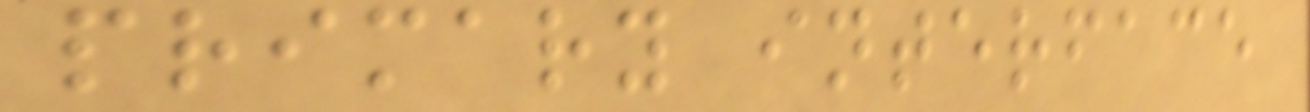primary interface
